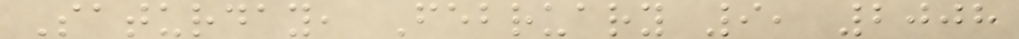Saturday, February 9, 2008
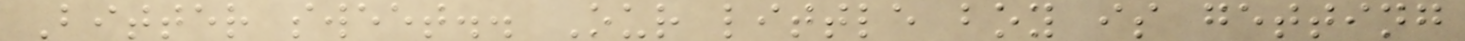Bitter sweet.. Our little boy is getting
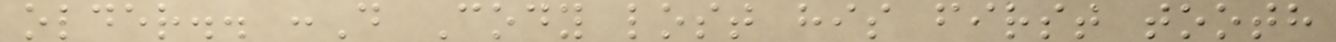older.. :D Cody lost his first tooth
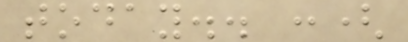today.. :(
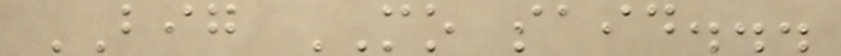BIG MO said...
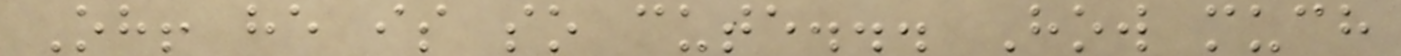Oh! he is so cute... How much
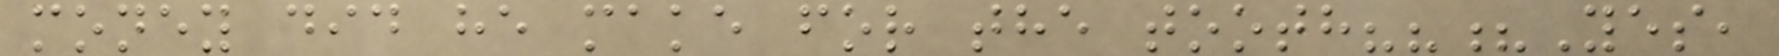money did he make for the tooth???Yes,
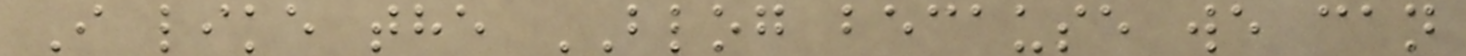I like the BLOG because we can
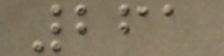261
